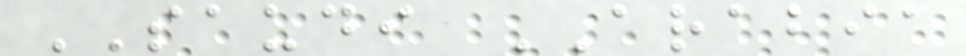SAUDI ARABIA
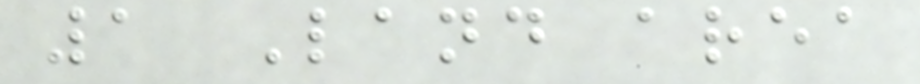1 Land area
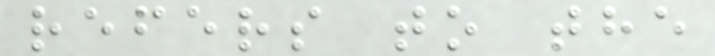refers to the
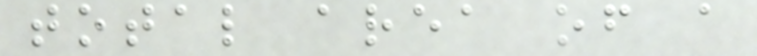total area of a
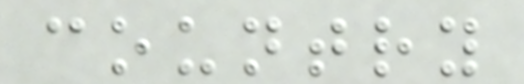country
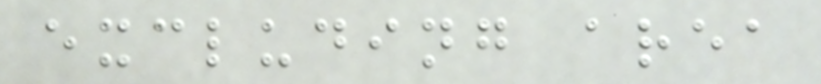excluding area
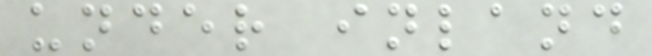under inland
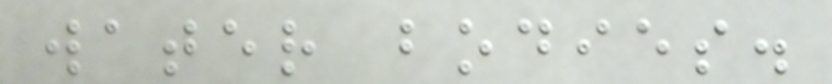water bodies.
